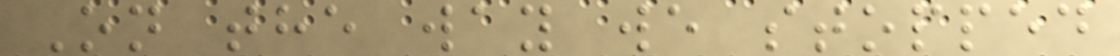On the way we stopped
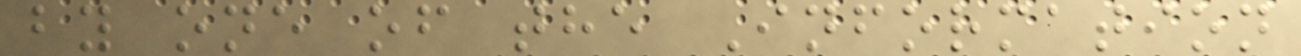by one of the Information
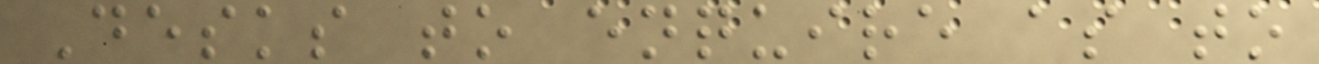Desks to enquire as to
